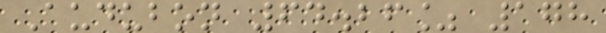Audubon 64.26% 178
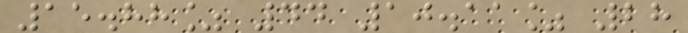15.88% 44 10.11% 28
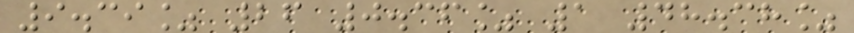9.39% 26 0.36% 1 48.38%
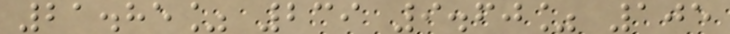21.85% 239 9.60% 105
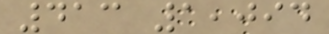413 1,094
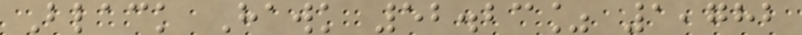Black Hawk 52.23% 1,782
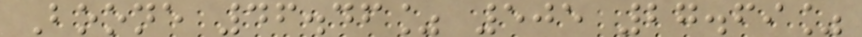Boone 46.46% 505 27.69%
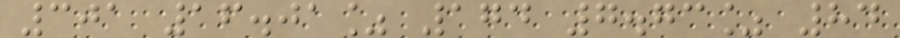301 16.01% 174 7.73% 84
